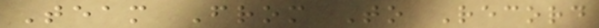Team From To Record
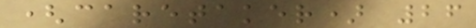(caretaker) 26
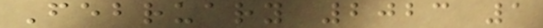February 2023 1
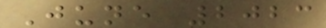June 2023
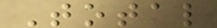Total
